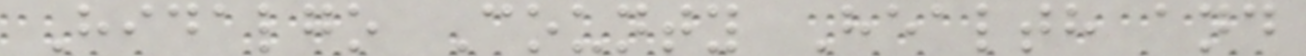Hidalgo County Health and
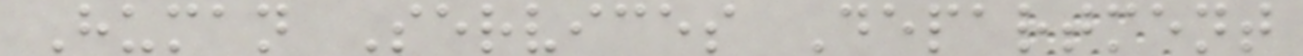Human Services Department
